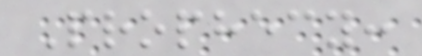Prophecy:
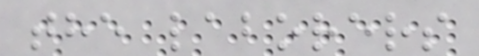the laborers
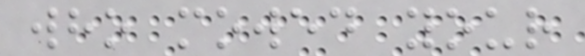who mowed your
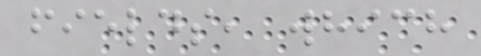fields, which
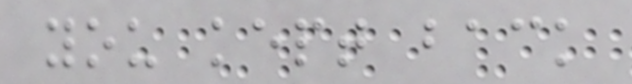you kept back
